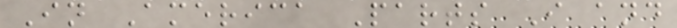In America Parts I and
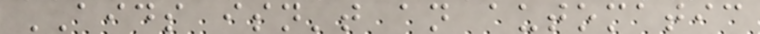AIDS isn't an automatic
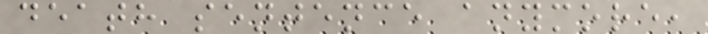death sentence anymore,
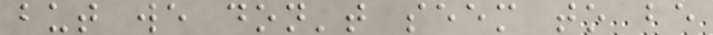but we don't seem to be
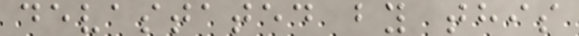devastated by this
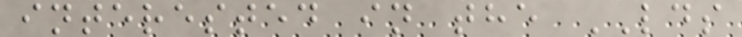interested in the LDS
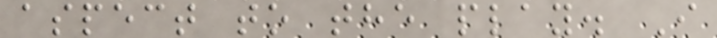aspect to the play. I
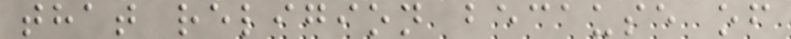that religion because of
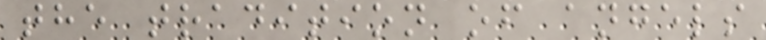the tradition of angels
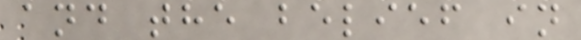and the belief in
